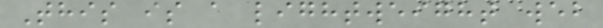This is a lightweight web
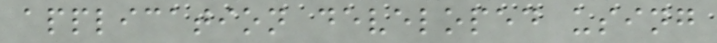application developed using
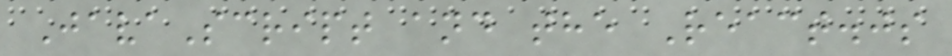JavaScript and the React.js
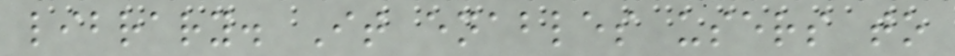library. It enables users to
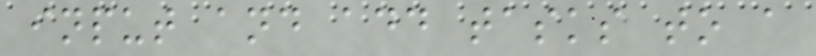input and add tasks to a
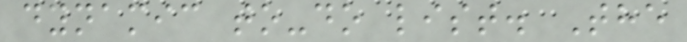dynamic to-do list. The
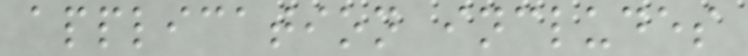application includes
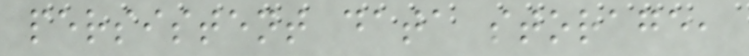persistent data storage,
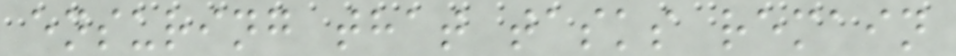ensuring that tasks remain
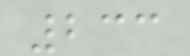233
